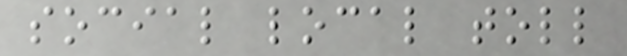social local toll
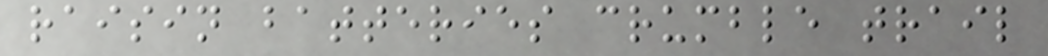raisin batteries crumble trail
